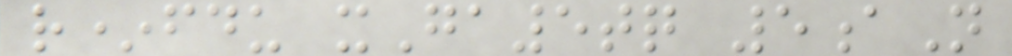r*fdu xGa5tq 5aN
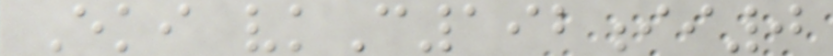Eki vkC192ii0
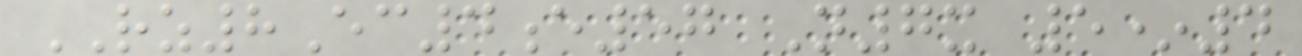RZ8Ec4e57 N7x 5*4
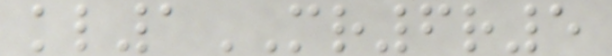kl1MR6r5
